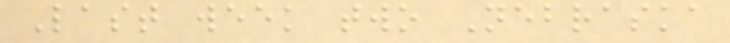Last week two Nebraska
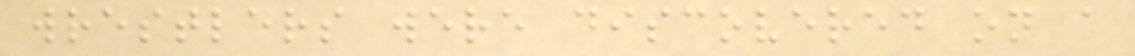wrestlers were discovered on a
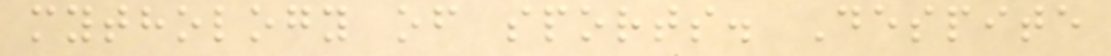mythology of sports. Despite
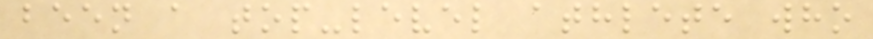been a top-level athlete who
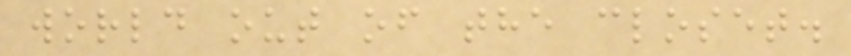world out of the closet.
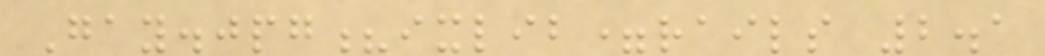Gay.jpg?ixlib=rails 2.1
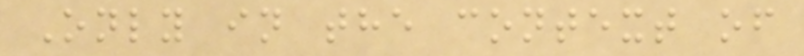Only in the context of
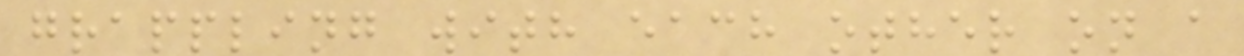grappling with each other on a
